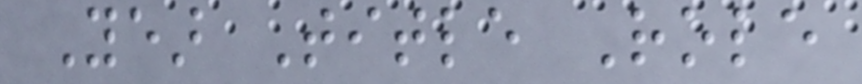Year Title Role
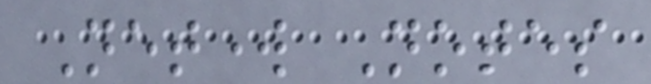Network Notes
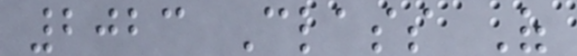2023 Class Of
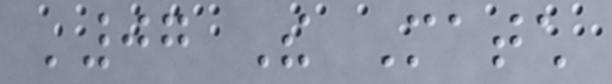'07 The Match
